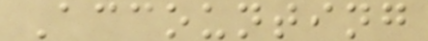Accounting
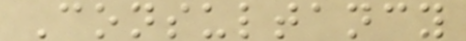Consultancy
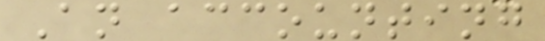An accounting
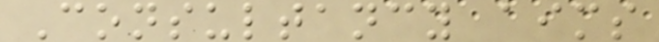Consultancy aims
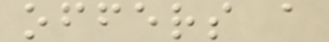offers a
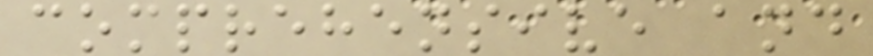comprehensive and
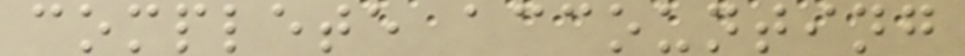complete accounting
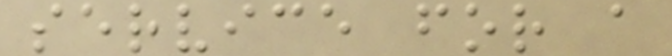service for a
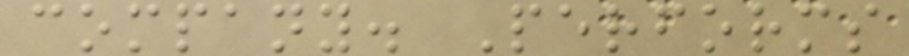company. Performs
